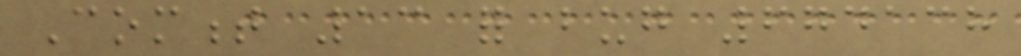Comment 13 for bug 674138
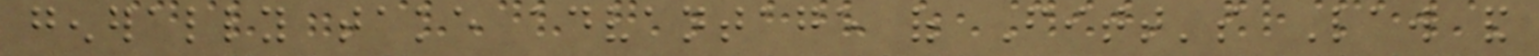generally take advantage of Fitt's Law and
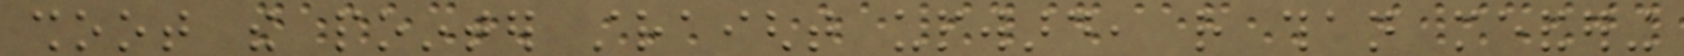shoot the pointer straight upward, rather than meandering
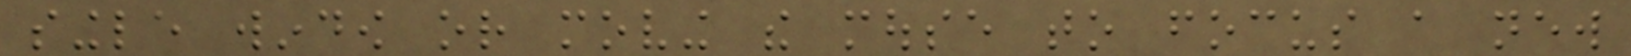single window or moving the mouse to focus a new
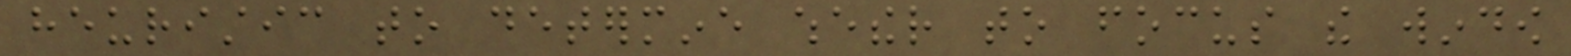heuristic to determine whether to focus the window
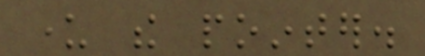under the pointer.
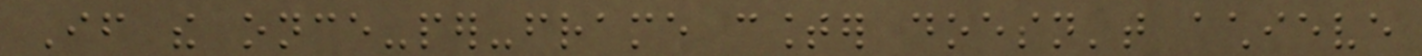If the once-per-frame counter doesn't achieve
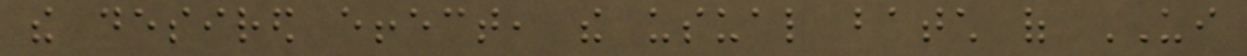the desired effect, the usual batch of UI
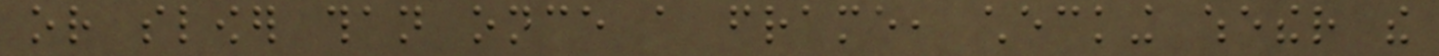or slower than once a frame, checking whether the
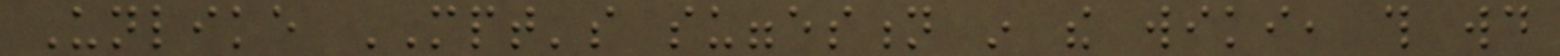Unlike MPT's suggestion in the wiki, this would
